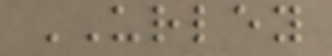URLEY
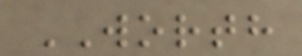WORTH
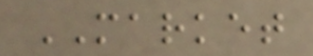MARKET
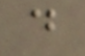d
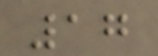17
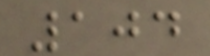104
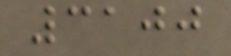3100
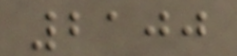2100
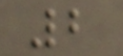2
